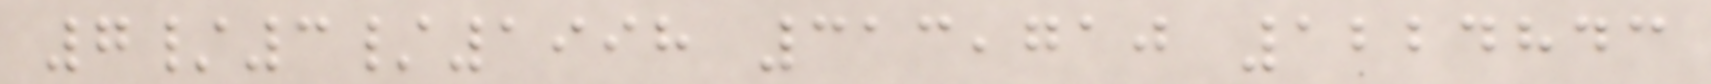7/3/1998 313,710 1224843
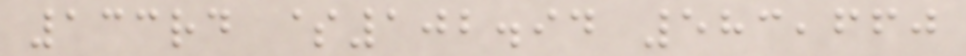133rd $102.94 583,660
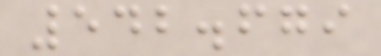542.679
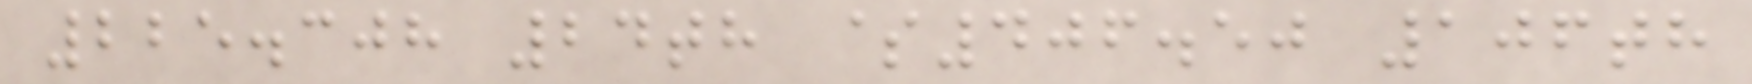225.308 24th $406.50 106th
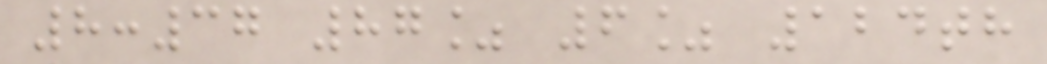8:37 87% 6% 124th
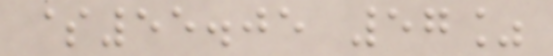$55.05 57%
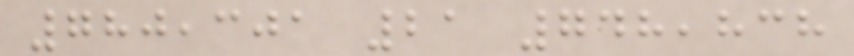780,301 21 748,838
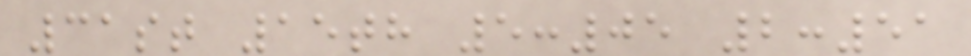31st 15th 5:05 2:51
